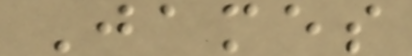James
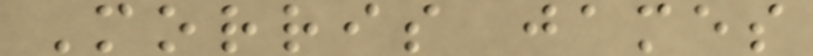Morris james
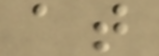at
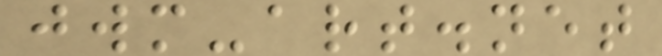jwm-art.net
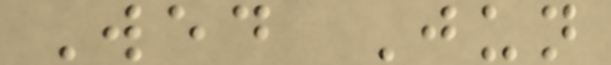Wed Jun
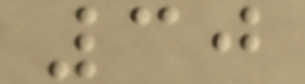30
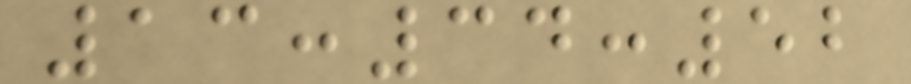13:34:52
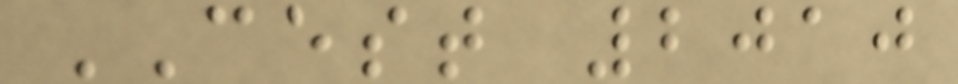CEST 2010
